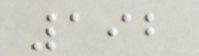192
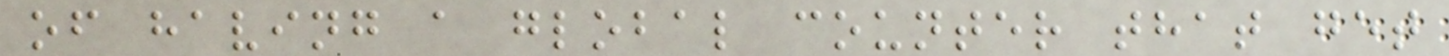of having a global counter that get
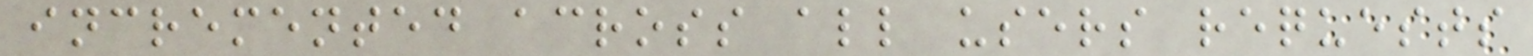incremented across all users requests
